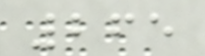265
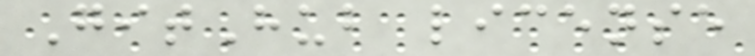GitHub license
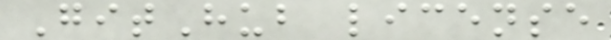GitHub license
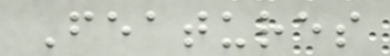Features
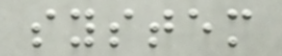system
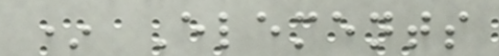* Elements
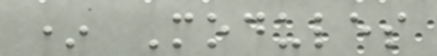* Modules
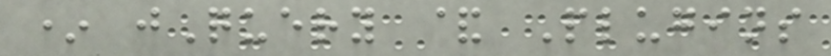* jQuery & Plugins
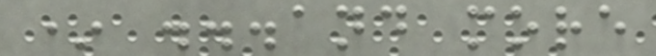* ...and more
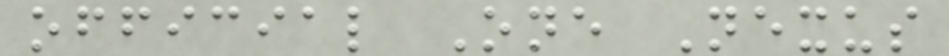official One Nexus
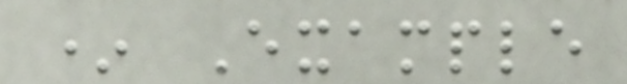* Example
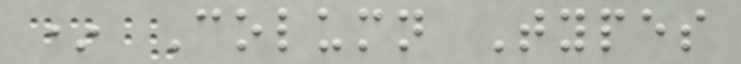* Column Types
